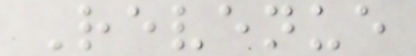Revenue
